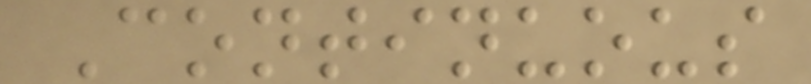Continuous
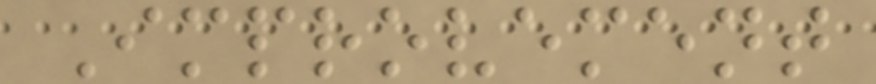Improvement
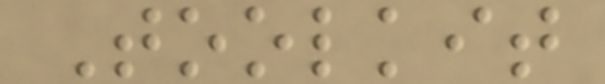Toolkit
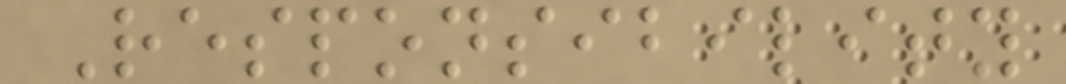Responsibility
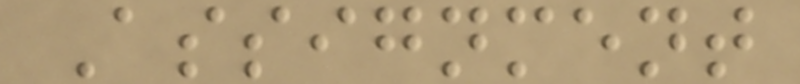Assignment
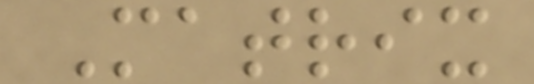Matrix
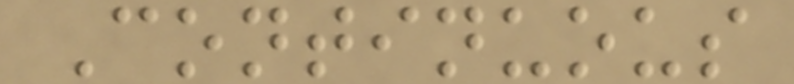Continuous
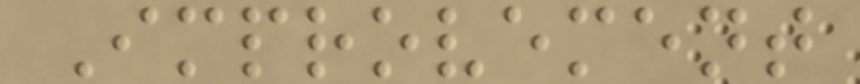Improvement
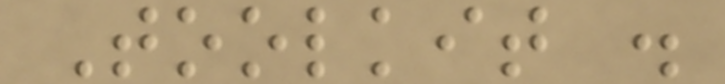Toolkit .
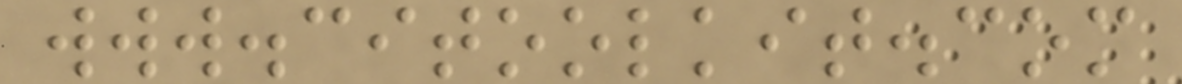www.citoolkit.com
